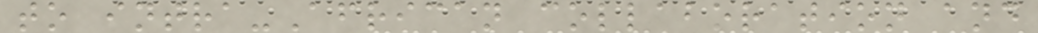to intra-African collaboration and
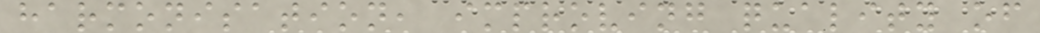harmonisation, improving quality of
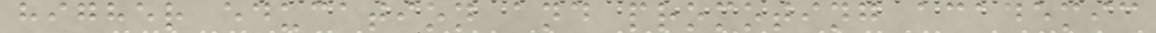higher education and promoting academic
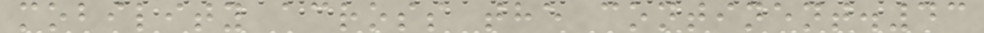mobility across the continent.43
